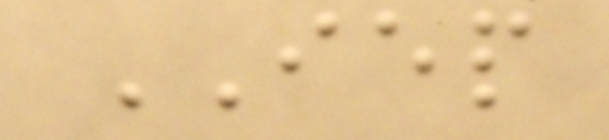IEP
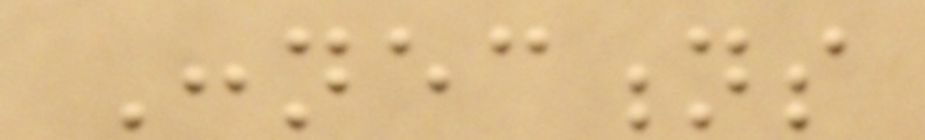Connections
